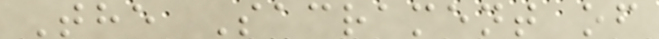The Sacrament of
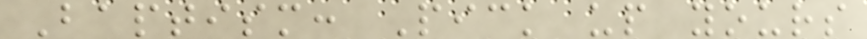Baptism: Pick up yours
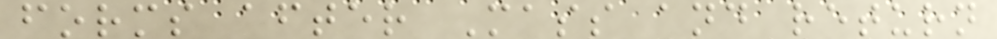forms after Mass and return
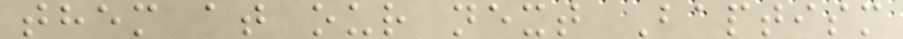them at our next Baptism
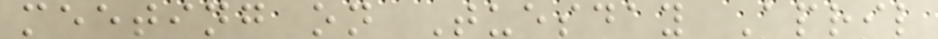meeting on Tuesday April
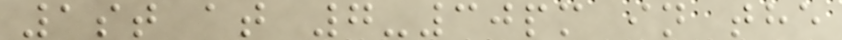1st at 7-30pm in the
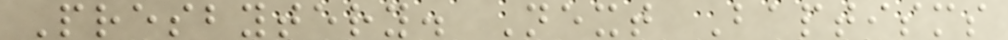Presbytery. Next Baptisms
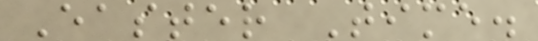Easter Time.
